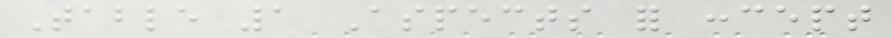Table 1 Aspects for concept
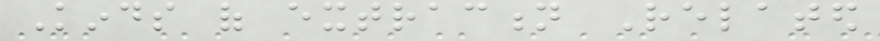Kinds of extraction Related
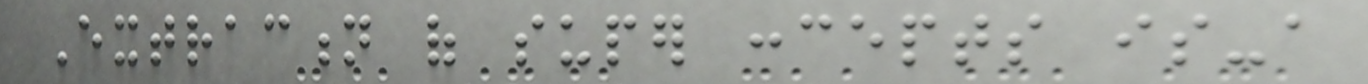Extraction of super concepts is-a
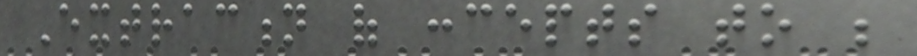Extraction of concepts to be
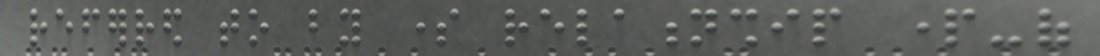referred to by some relationship part-of
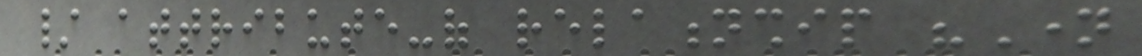/ attribute-of relationship "Name
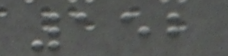152
